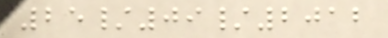25/09/2012
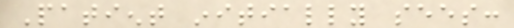Patient initially sees:
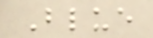Blue
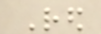Red
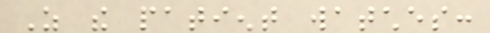As the patient watches:
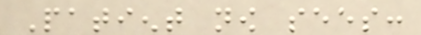Patient now sees:
